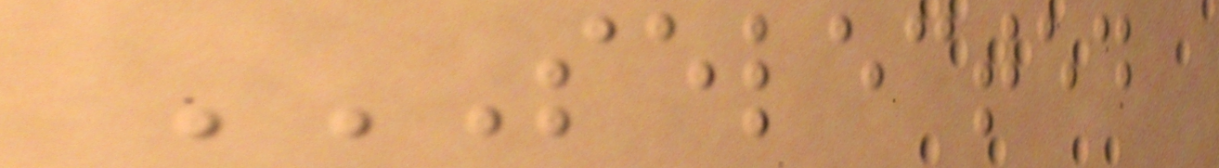SELECTED
